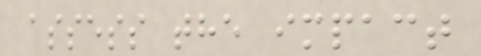assess the impact
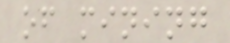of mining
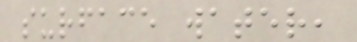surface water,
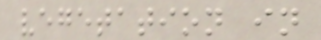vegetation in
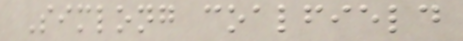Simlong coalfield
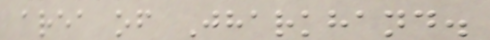area of Jharkhand.
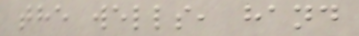the wells, hand
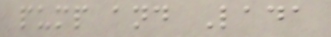pump and Lada
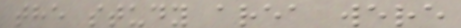the study area were
